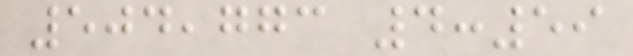504,773 4:59
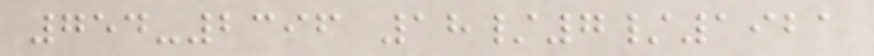754-2396 18/7/1921
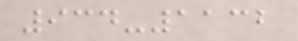934-1132
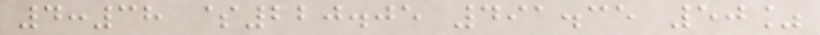4:38 $220.05 491.35 50%
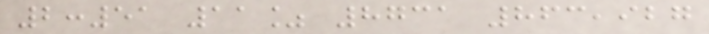2:51 11% 8731 863,927
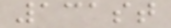131st
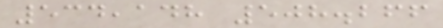534,148 508.266
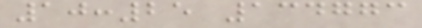10:25 134773
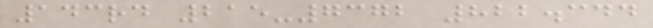143rd 215-7372 822.344
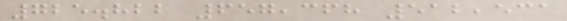725.822 657,368 512,531
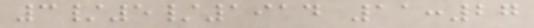3/5/1914 11:27
